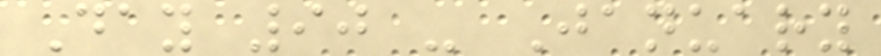Day 90 - January
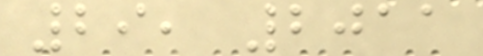29, 2011
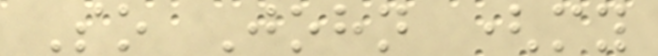So John (my
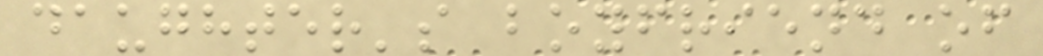daughter's boyfriend of
